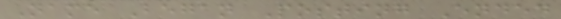Name Began Posting Ended
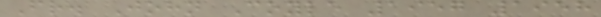Fr. John Coyle 1957 1958
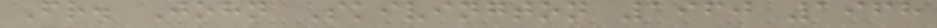Fr. John Skivington 1960 1968
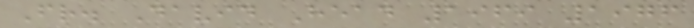Fr. David Head 1969 1976
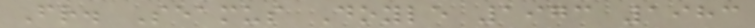Fr. Seamus Doyle 1973 1983
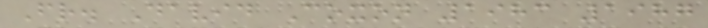Fr. David Coxon 1983 1987
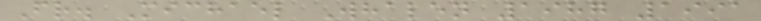Fr. Michael Whalen 1987 1991
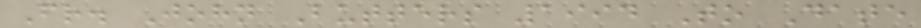Fr. John Butters 1994 To Date
